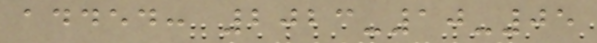added: 2023-10-05
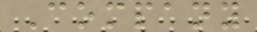Company
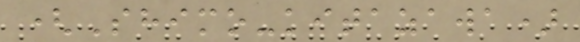(Shimo-kitazawa)
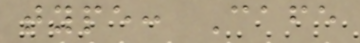type: Cafe
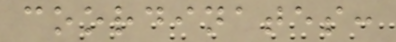coordinates:
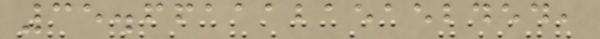35.66111215152454,
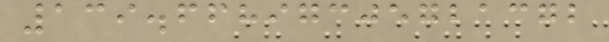139.66897305721372
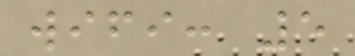wifi: 5
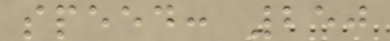speed: 250
